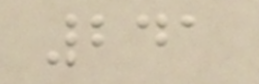241
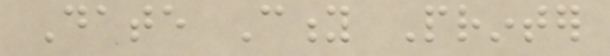Date City Printer
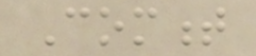Comment
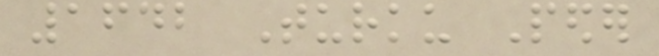1642 Turku Peder
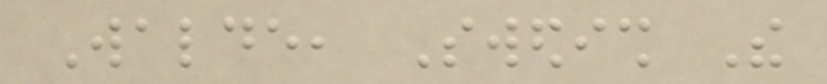Walde, Swedish The
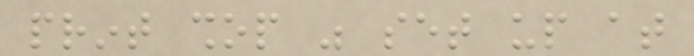print shop was set up at
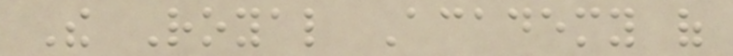The Royal Academy of
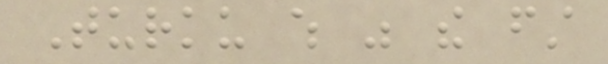Turku which was the first
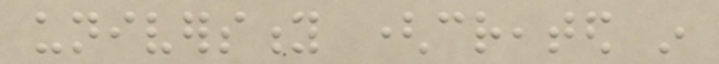university (created in
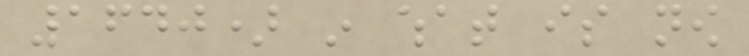1640) in what is now
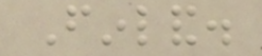Finland.
